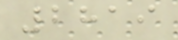2819
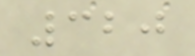320
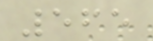565
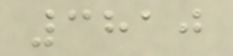3810
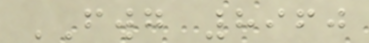FWG 8960
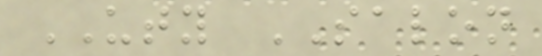UTY SALON
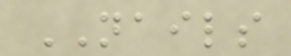NAILS
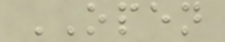OPEN
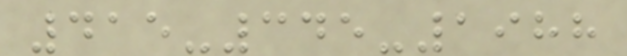415-345-1988
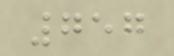757
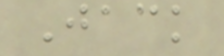Jack
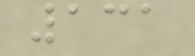131
